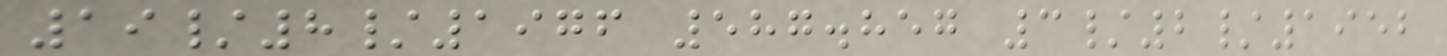19/8/1976 587.857 3/2/1952
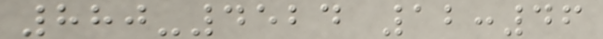880-4524 12:46
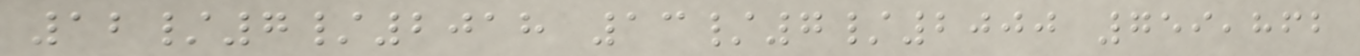12/7/2018 13/7/2000 759,862
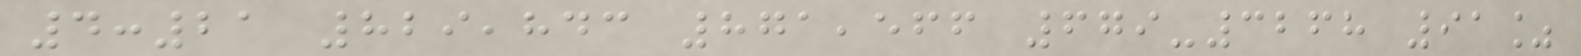4:21 829,843 871,566 679-3268 91%
